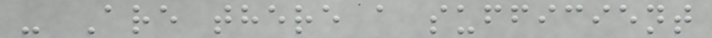- Are there a sufficient
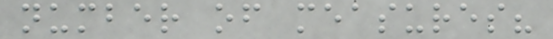number of measures?
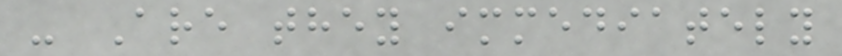- Are they immediately
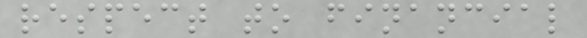respect to financial
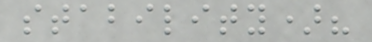stability)?
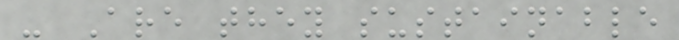- Are they sustainable
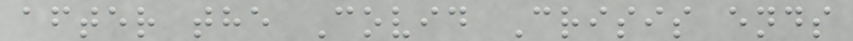after the Covid Crisis ends
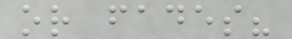or fades?
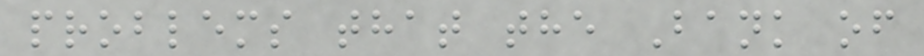problems that the Bank of
